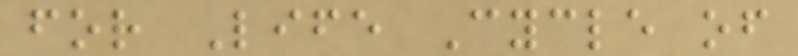for Life Cycle of
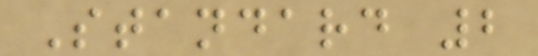Standard 2
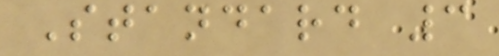Standard 3
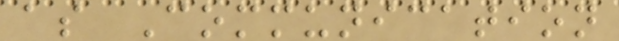as Communication
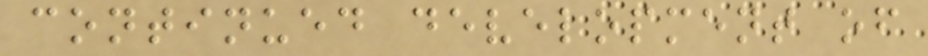continued development of
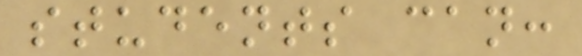students can:
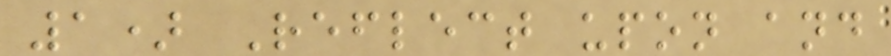1) Reflect upon and
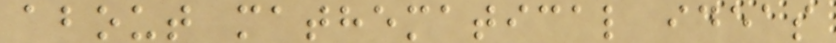about mathematical ideas
